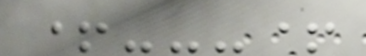+---+
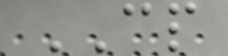CP
